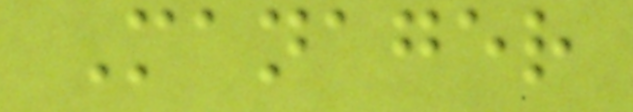Manager
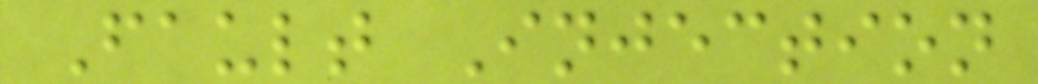Fault Injection
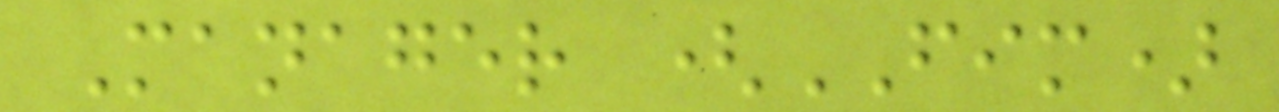Manager (FIM)
